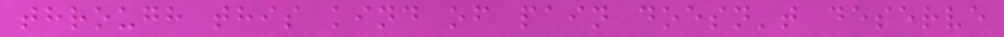through this kind of pain doesn't deserve
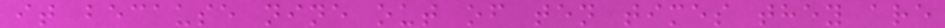it because nine out of ten times they are
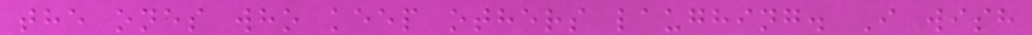the ones who keep others laughing. I wish
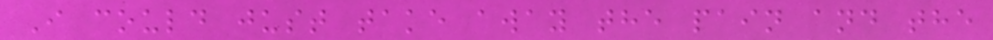I could just take away the pain and the
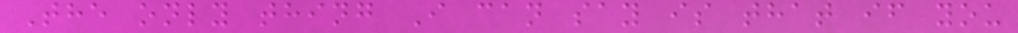The only thing I can say is that if you
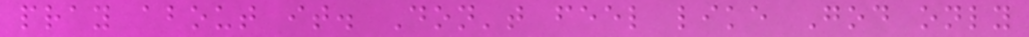pray about it. Don't feel like God only
